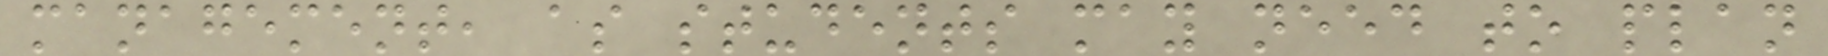management, as students may need to plan
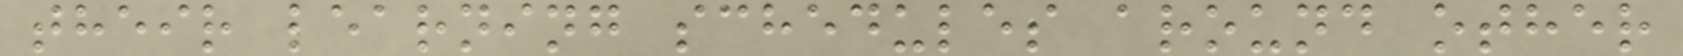their learning schedules around other
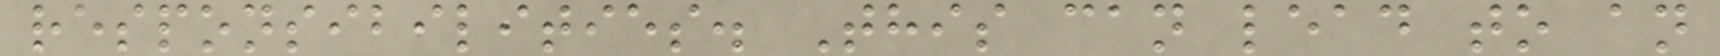responsibilities. This can lead to an
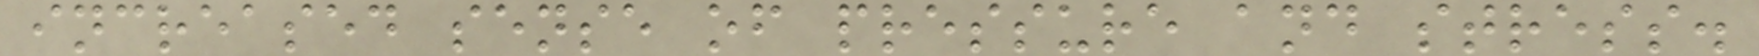increased sense of pressure and stress.
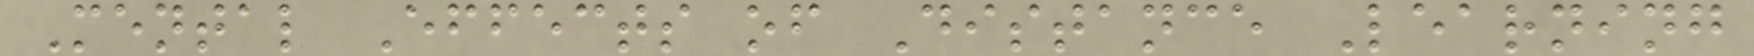Mental Effects of Distance Learning
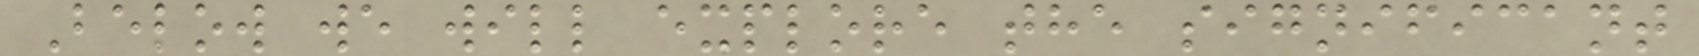Below we will explore the significant
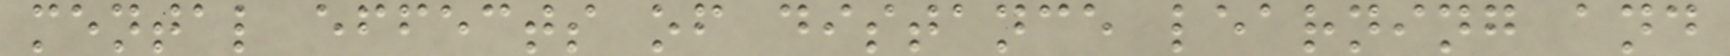mental effects of distance learning and
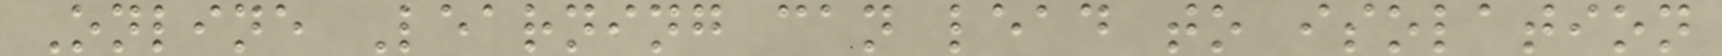Online Learning can lead to isolation
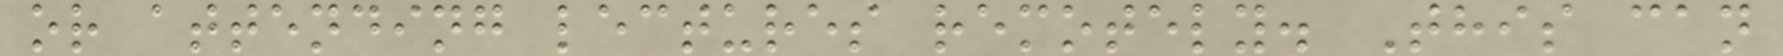or attending lectures remotely. This can
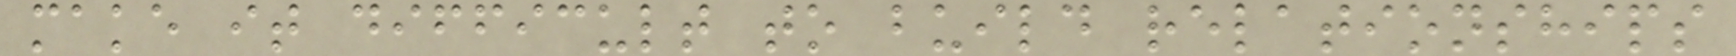make it difficult to build relationships
